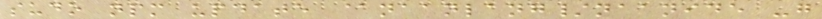sudo npm update @naanlang/naanide -g
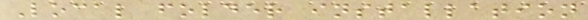Local folder installation
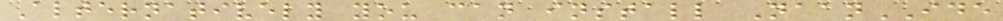Alternatively you can install NaanIDE
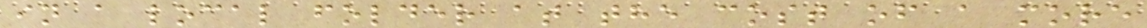in a local folder at the cost of a more
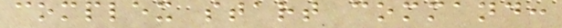complex start command:
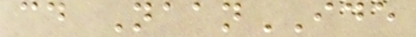cd NaanIDE
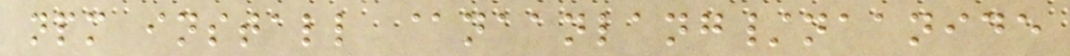npm install @naanlang/naanide
